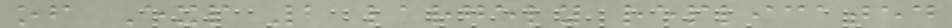of Exp 2 largely replicated
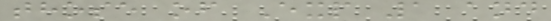those of Exp 1 and
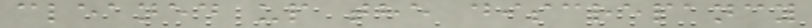cleaned up the discrepancy
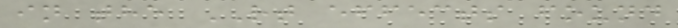in the RT effects found
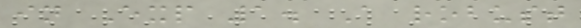in Exp 1. A robust
